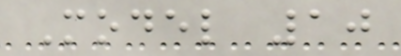Model 10
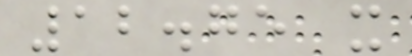12.75 x
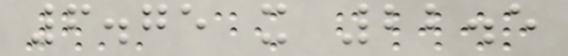6.75 x 22.5
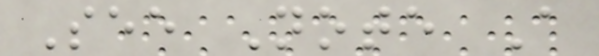See Note A
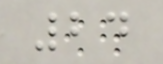24
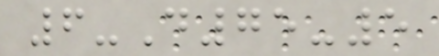6-D75-5
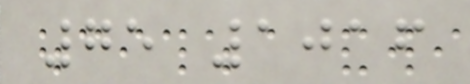75 1016
